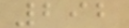292
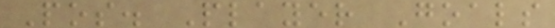Pos. Player Goals
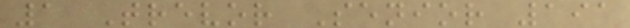1 Trevor Senior 191
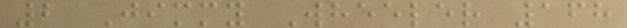2 Jimmy Wheeler 168
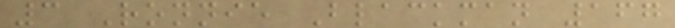3 Ronnie Blackman 167
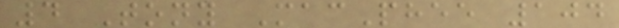4 Tony MacPhee 104
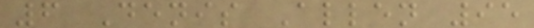6 Denis Allen 95
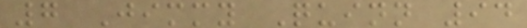7 Jimmy Quinn 94
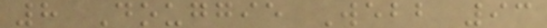8 Douggie Webb 93
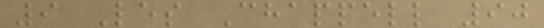9 Les Chappell 90
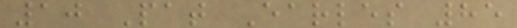10 Pat Earles 85
